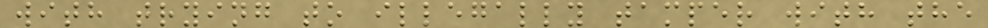with trying to illegally tamper with the
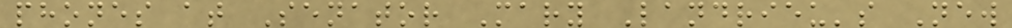phones at Senator Mary Landrieu's New
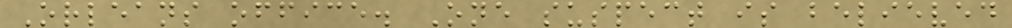Orleans office. One suspect is believed
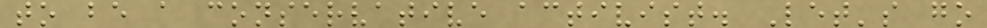to be a conservative activist. Let's go
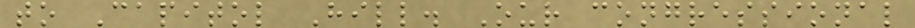to Capitol Hill. Our congressional
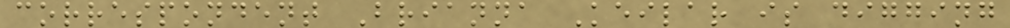correspondent Brianna Keilar is digging
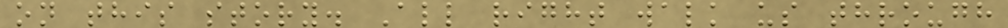on this story. All right walk us through
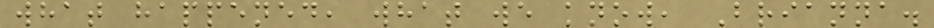what happened, what we know, Brianna.
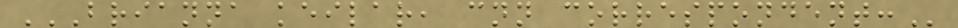BRIANNA KEILAR, CNN CORRESPONDENT:
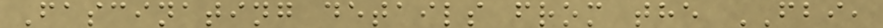Fascinating details from the FBI,
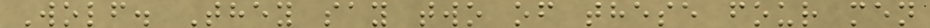Wolf. They say two of these four men
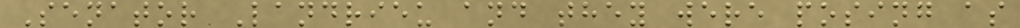Senator Landrieu and they were posing as
